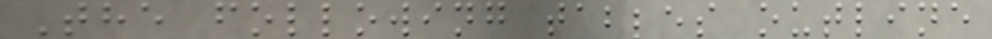The following tables outline
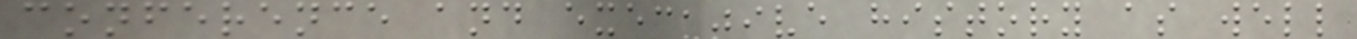conference and executive history as well
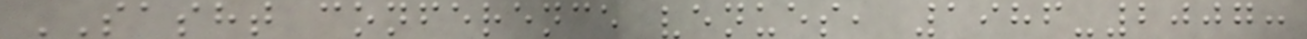SASHT conference venues, 1986-2007:
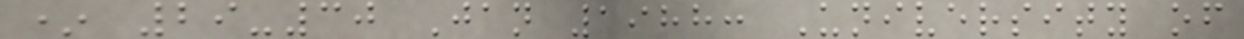* 29-30 Jan 1988: University of
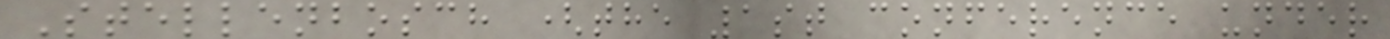Stellenbosch (the 1st conference under
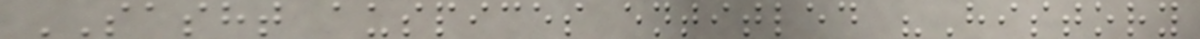SASHT auspices entitled "History
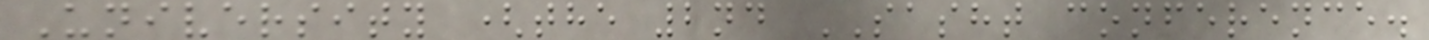University (the 2nd SASHT conference.
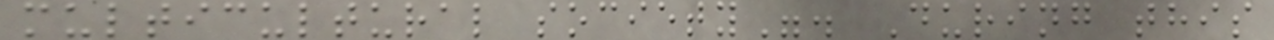multicultural society". During this
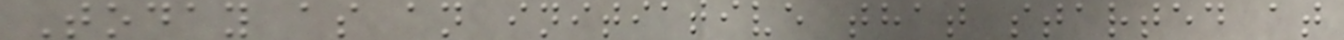Today as an initiative that started at
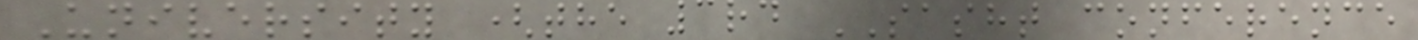University (the 3rd SASHT conference
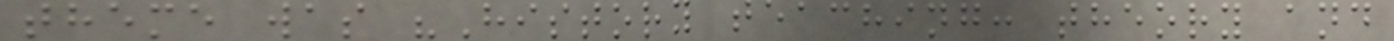theme was "History teaching: theory and
